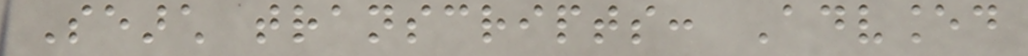Search transcripts: Advanced
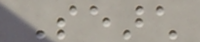Search
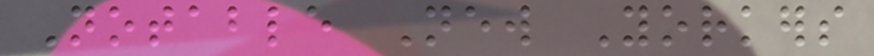Notable New Yorkers
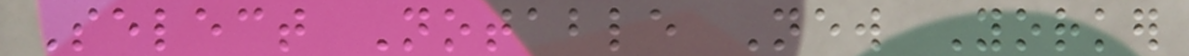Select Notable New Yorker
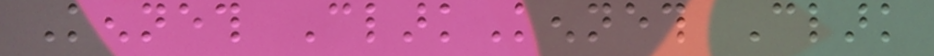Kenneth ClarkKenneth Clark
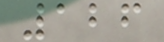126
